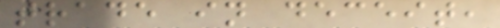trade in deceit,
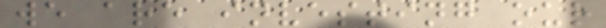we are investing our
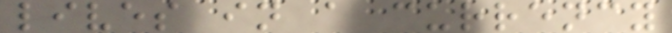lives in a currency
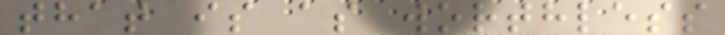that is as worthless
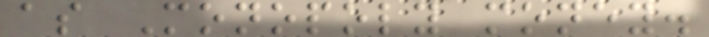as Monopoly money.
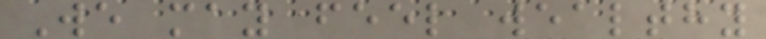We may feel wealthy
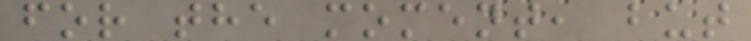for the moment, but
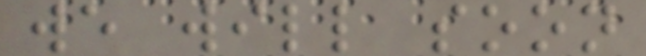we will soon
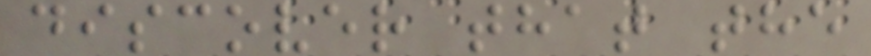discover that the
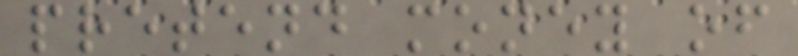pretend money of
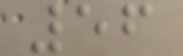56
